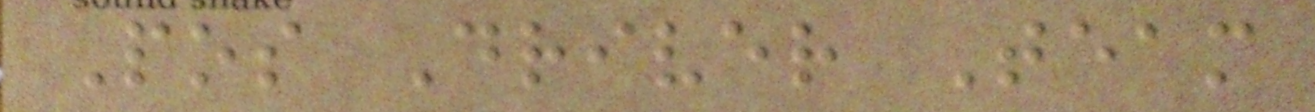Pos Driver Team
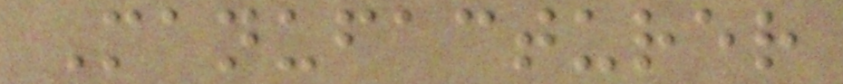Manufacturer
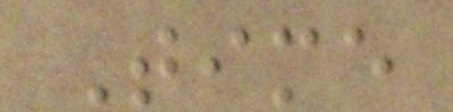Time
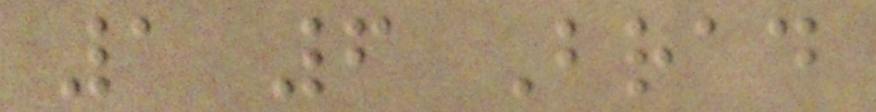1 6 Brad
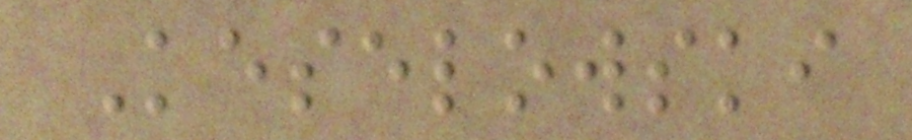Keselowski
